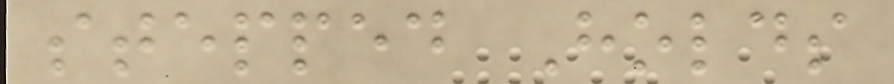stepped Holds
